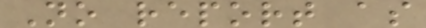No report as
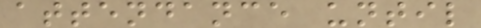attendance until
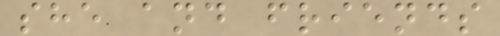she and friends
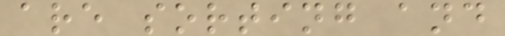are sorting and
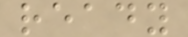ready
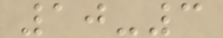10-3
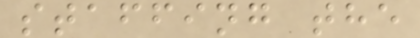staffing the
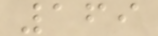169
